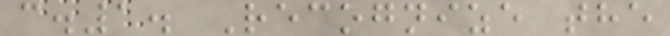c.1. Recognize the
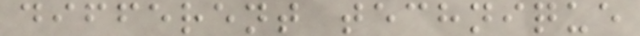different technique
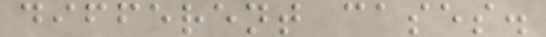different cases.
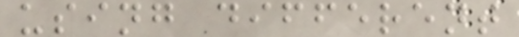using different
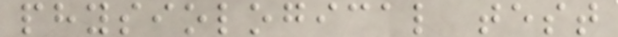physiological test
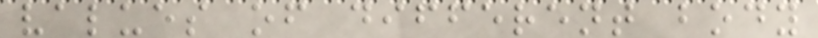values of different body
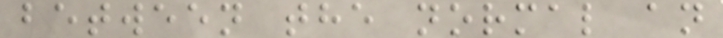between the normal an
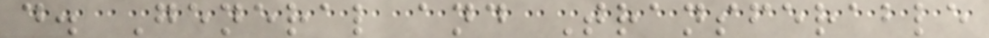d. General and Transferable
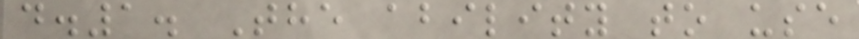d.1. The ability to use
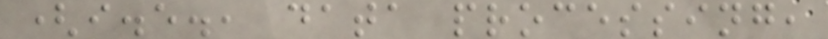(i.e., data processing,
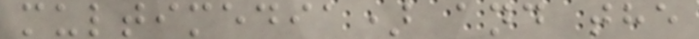multimedia) and the
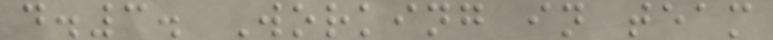d.3. Working in team
